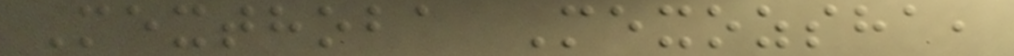Mexthoba Mexozsha,
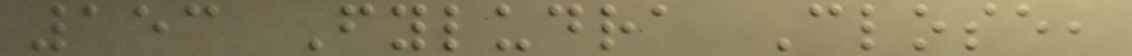153 Fyludra Close,
